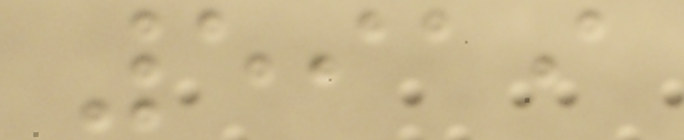5919
